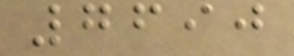7690
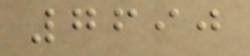7690
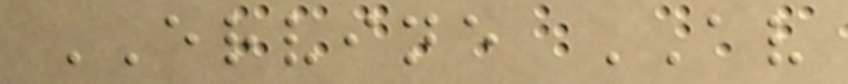ERVINE AV
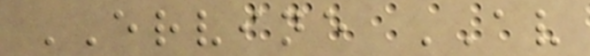ERVINE AV
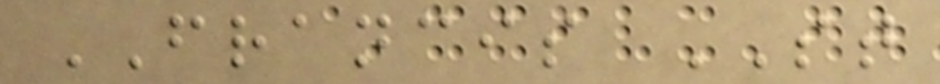FRANCIS ST
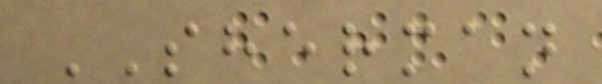SHERMAN
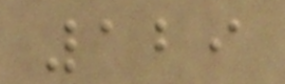129
